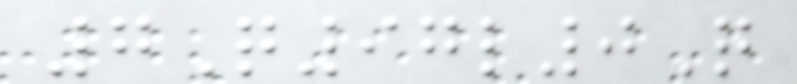7Q97l0Q
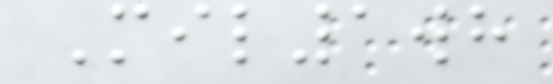Mil1wh
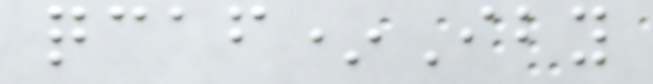qcaf*Iby
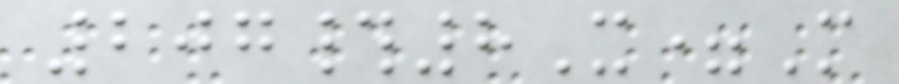207#8X=M
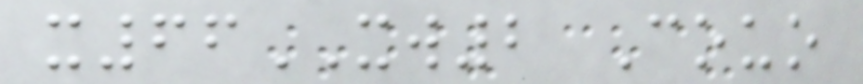x66XW2 Couo
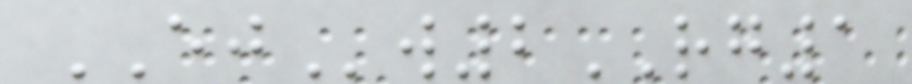EJw2RG1
